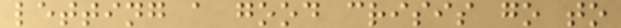letting a good crisis go to
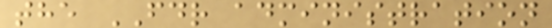the FDR administration
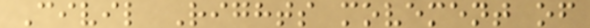Civil Rights movement of
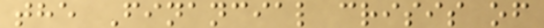the Financial crisis of
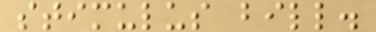stimulus bill.
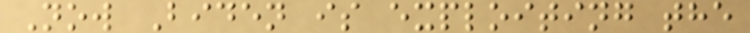Now Biden is exploiting the
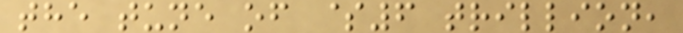the tune of $6 trillion,
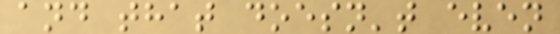and that doesn't even
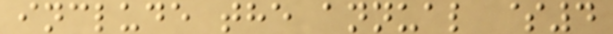include the annual $4
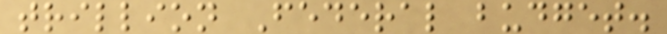trillion Federal budget.
